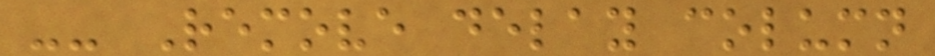-- Remove delay column
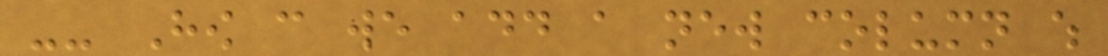-- How can we add a new column which
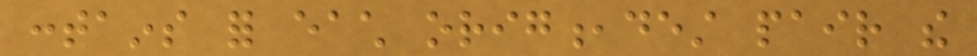contains for each orig,dest pair the
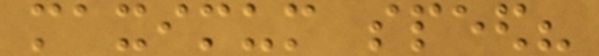maximum speed?
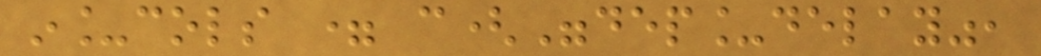in_cols = c("dep_delay",
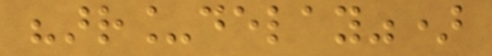"arr_delay")
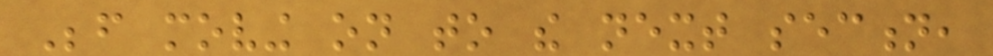Before moving on to the next section,
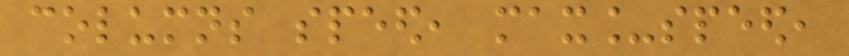columns speed, max_speed,
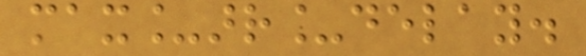max_arr_delay.
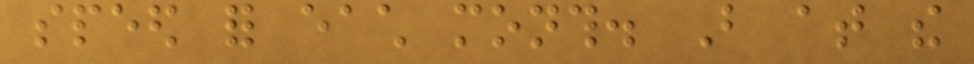speed for each month. But at the
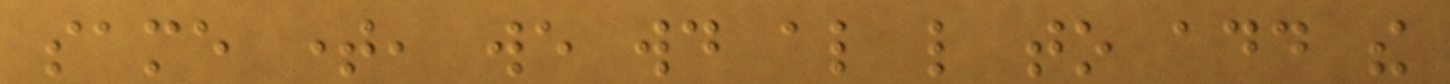same time, we would also like to add the
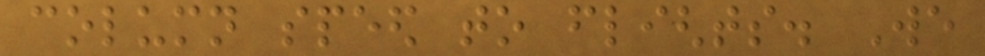column speed to flights. We
